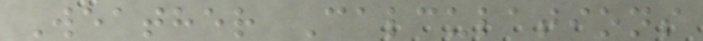Weather Calculations
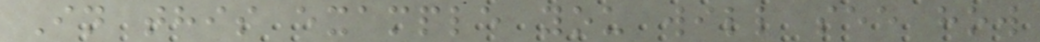In this example you will see how
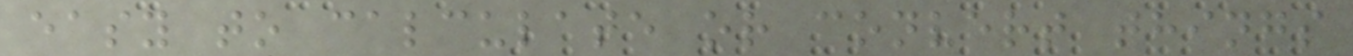easy to calculate or convert things
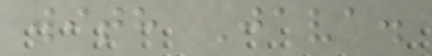with Java.
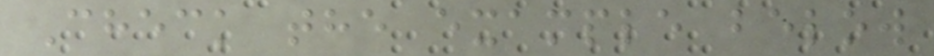Check the example below
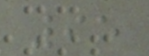95
